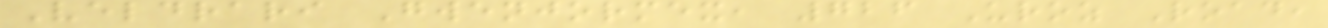Veldrari Gwenjormex, 726 Uroz Road,
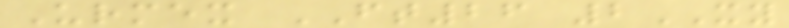Urmex FT26 2XY
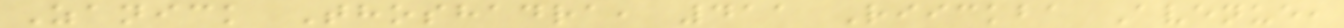Zanick Thoshadra, 411 Riickba Avenue,
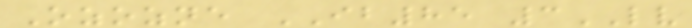Ozozne IB85 3LV
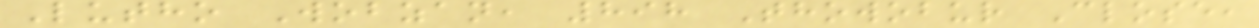Lutho Wobzan, 898 Thowobur Close,
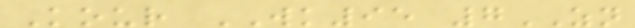Kour WK95 7ZN
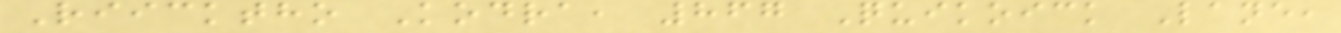Riicktho Kodra, 867 Quikoick Lane,
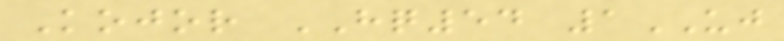Kojor HQ54 1UJ
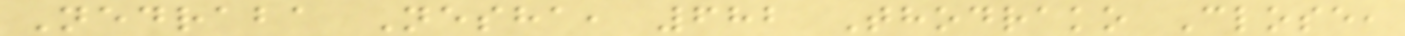Nedraba Nesha, 682 Thodrako Close,
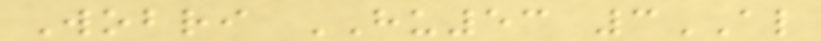Wobri HU53 3AL
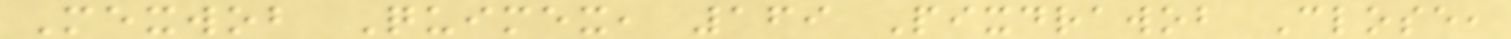Mexwob Quimex, 169 Pixdrawob Close,
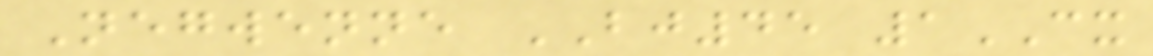Negwenne BJ45 1CX
